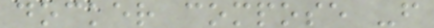docker compose -f
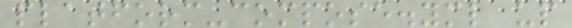platform-compose.yml up
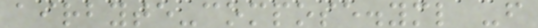airbyte-compose.yml -f
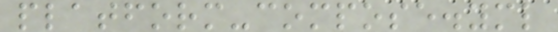platform-compose.yml
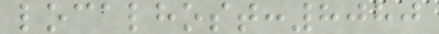localhost:8080
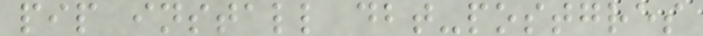pip install dbt-postgres
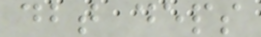dbt deps
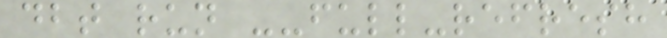dbt run --full-refresh
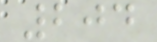204
